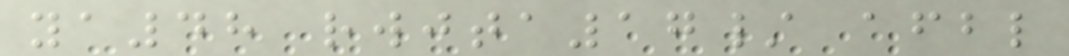ya48 rwjta17/ afbl
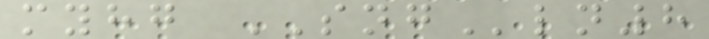myhg SNGln8
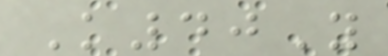K40Y
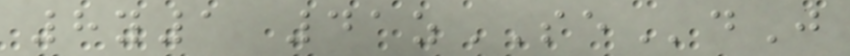8y1 41zSEdJ
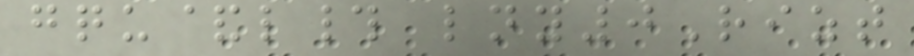gqu&l# lny0Rizt
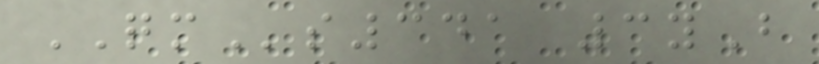QMs341 3yB
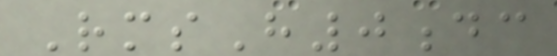RmsH0dc
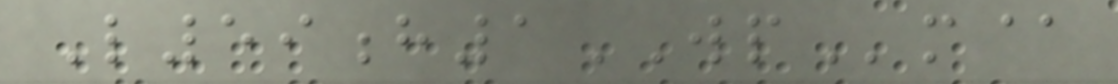L59h1WPm@
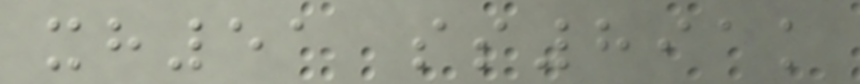xh51 ss891k
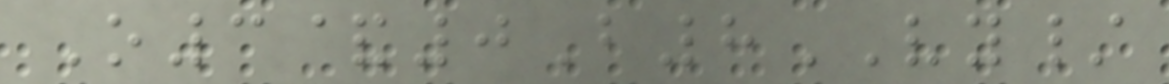O3&0B8VY/
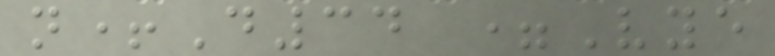n+D34 =Vye
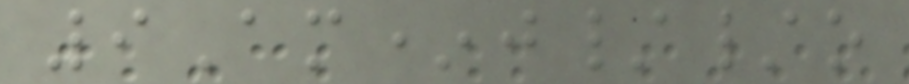9Am*j//o
